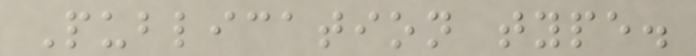Publication type.
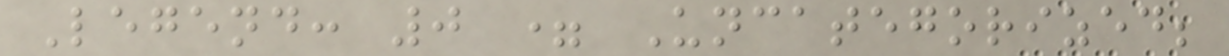Legend: 0 = Uncategorized;
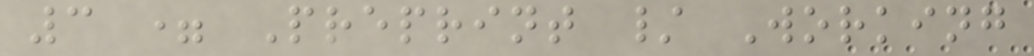3 = Preprint / Working
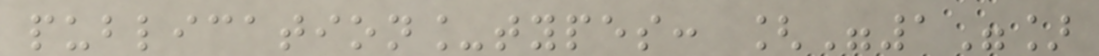publication_types: ["1"]
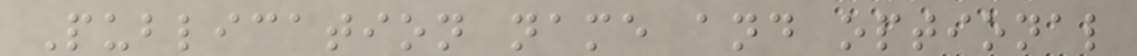Publication name and optional
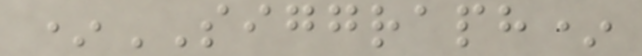*SIGGRAPH*
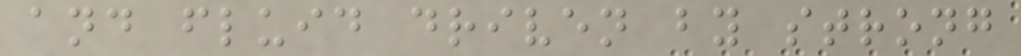and fluid driven by strong
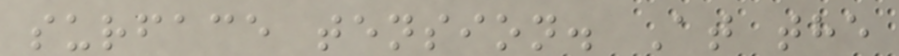surface tension. At the
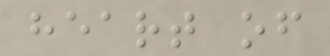heart of
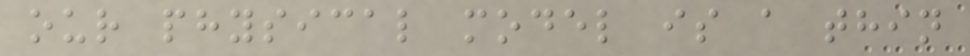our physical model is a thin
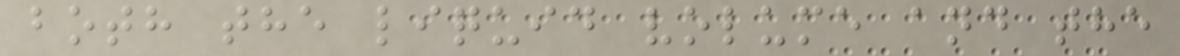both the liquid volume and the
